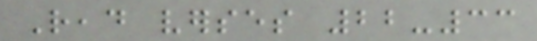Read verses 22-33
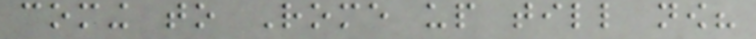coming to Rome up till now?
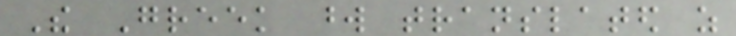The Greek word translated as
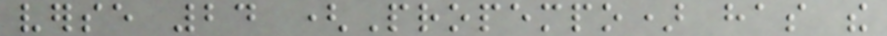verse 24 (Propempo) has the
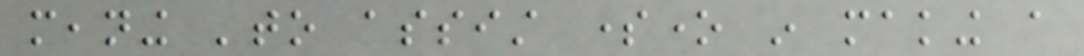meaning 'to assist someone in making a
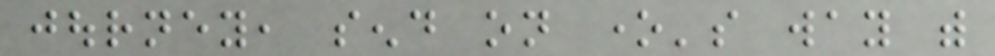journey, send on one's way with
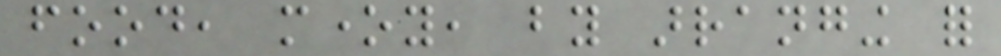food, money, by arranging for
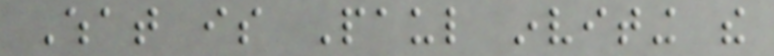What is Paul inviting the
